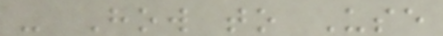- How to Use
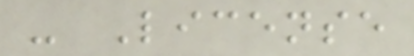- License
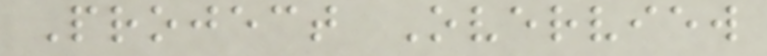Project Overview
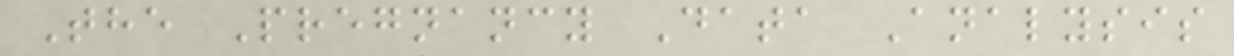The Pregnancy Data Analysis
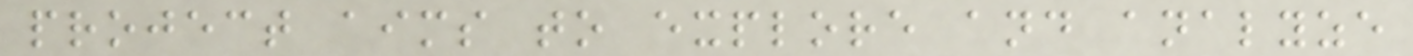project aims to explore and analyze
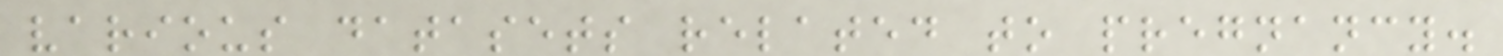various datasets related to pregnancy.
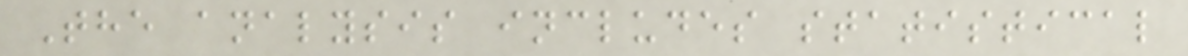The analysis includes statistical
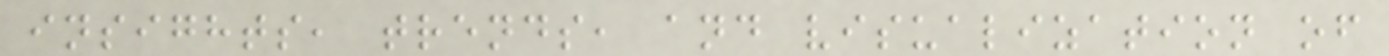insights, trends, and visualization of
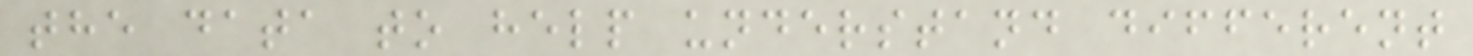the data to help understand different
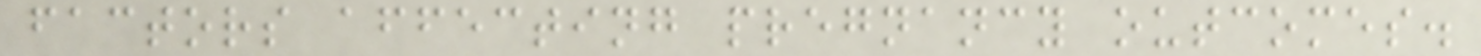factors affecting pregnancy outcomes.
